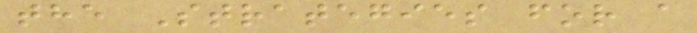the Strategies for a
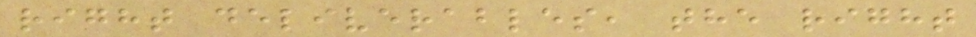right deliverables, the right
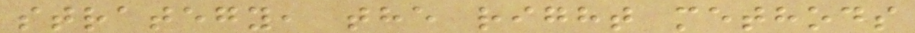strategy, the right methods
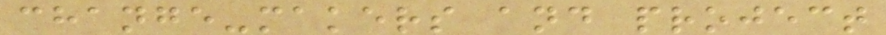change-makers and project
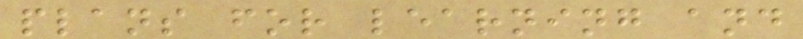plans for learning and
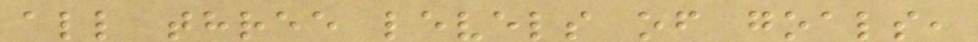all three levels of goals,
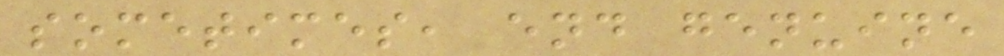sometimes, end genuine
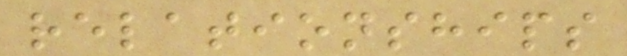relationships
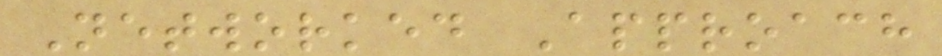Networked Approach
